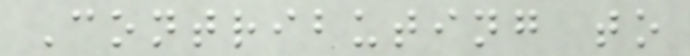Contributing to
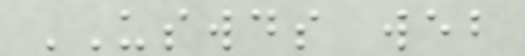USWDS web
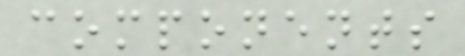components
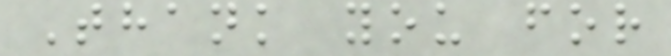Thank you for
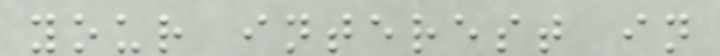your interest in
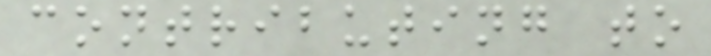contributing to
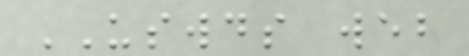USWDS web
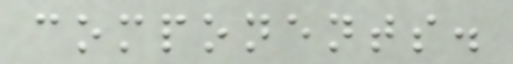components.
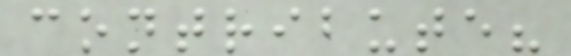contribute?
